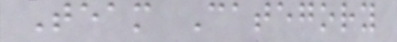Team Category
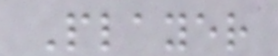Player
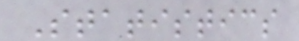Statistics
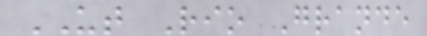UT Rio Grande
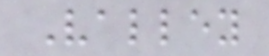Valley
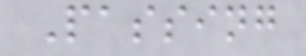Passing
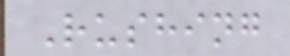Rushing
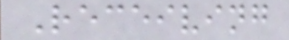Receiving
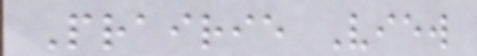Prairie View
